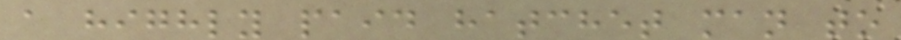a highly paid hatchet man to
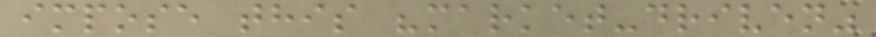impose this "market-driven"
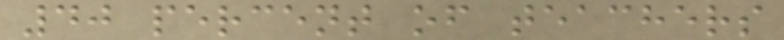40 percent of teachers
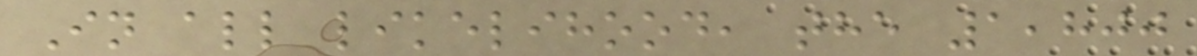In all likelihood, the 1,800
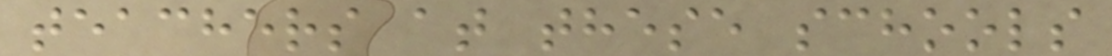teachers at these schools
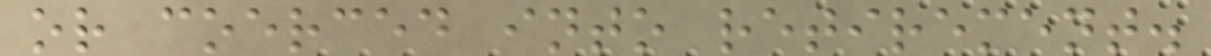or coerced into retirement.
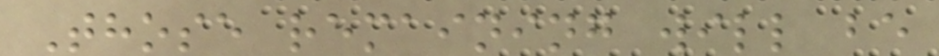Those remaining will be
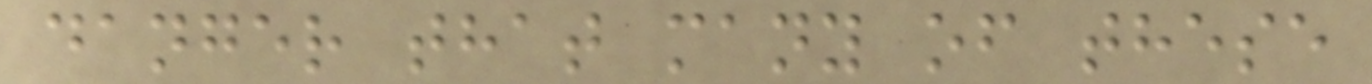danger that many of these
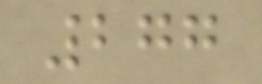277
